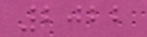2022
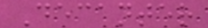Decanter
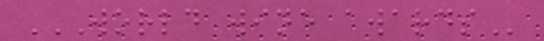WORLD WINE AWARDS
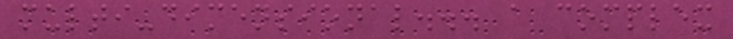multi-dimensional... a complex
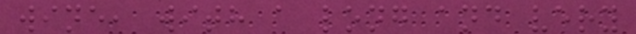wine, with a long and very
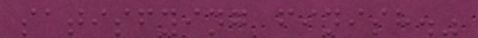satisfying finish."
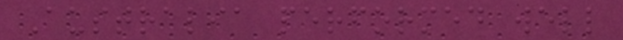Australia performed well
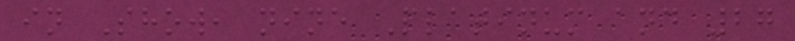in Show, nine Platinum and 27
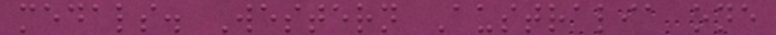medals. Western Australia one
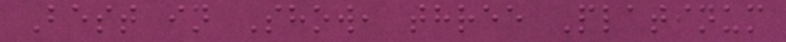Best in Show, three Platinum
